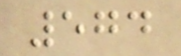574
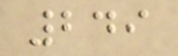249
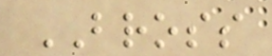BROSS
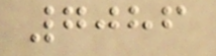7086
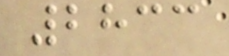2833
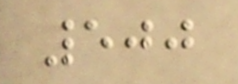500
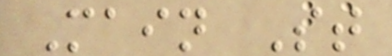Main St
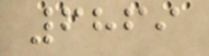6869
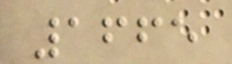1665
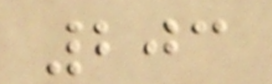203
